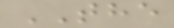THE
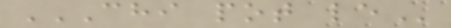CHI POT LE
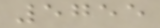5755
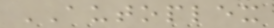AUTOPLEX
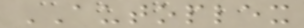AUTOPLEX
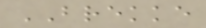BREKKE
